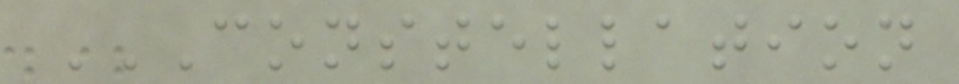CONSTELLATION
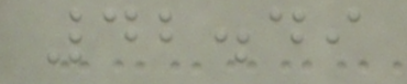42.49
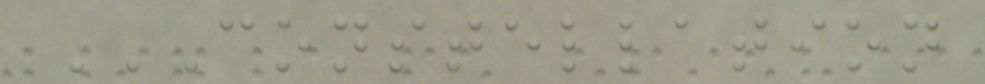CONSTELLATION
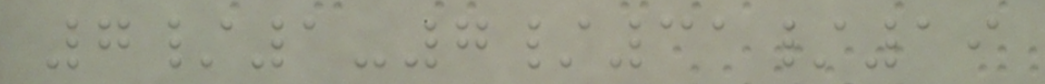7/1-7/31/19
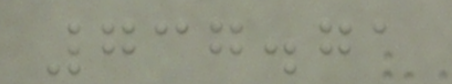737.71
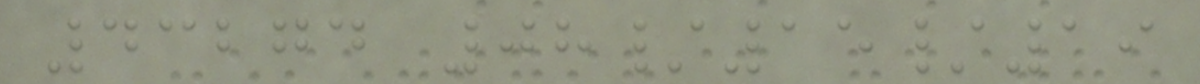43274 08/15/19
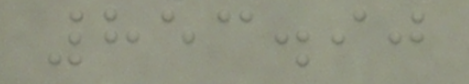853.90
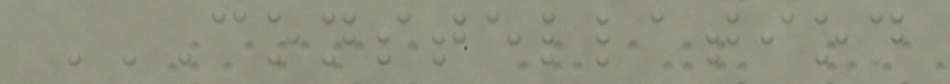CONSTELLATION
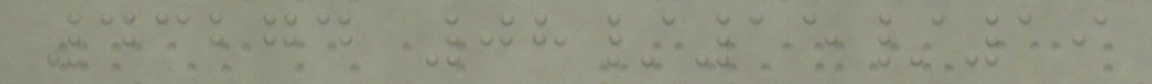43274 08/15/19
